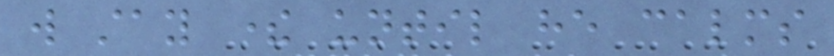will stay there until he calms
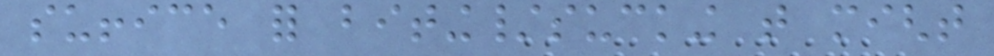suffice for biting/sucking that might
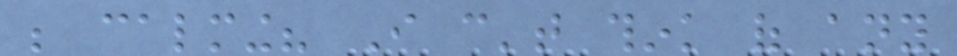be calming? I can't think of any
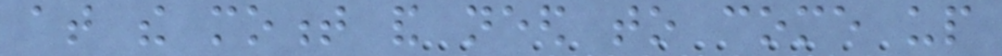at the moment and need to come up
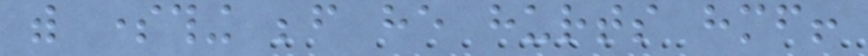with something before he hurts himself!
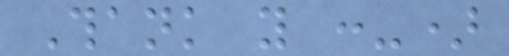Thank you :-)
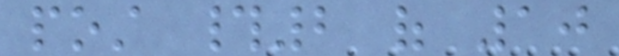post #2 of 10
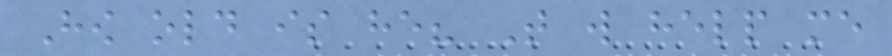How old is he? That will help me
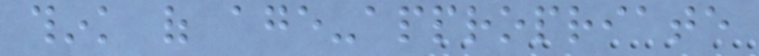think of age-appropriate
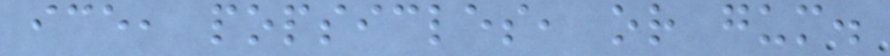ice, popsicles, or gum.
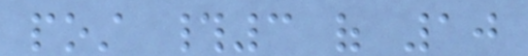post #3 of 10
